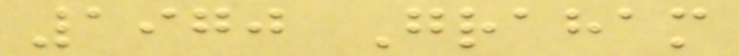1970 Graham
